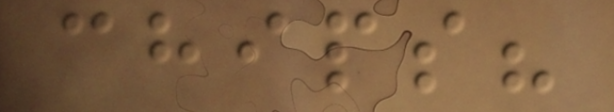chips?
